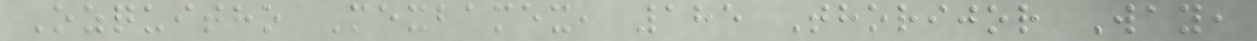Ozquitho Mexbamex, 185 Thorijor Way,
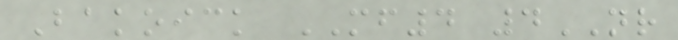Bakoick MF4 4NR
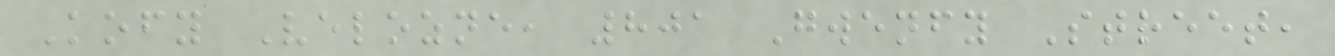Kofy Velozne, 801 Gwenfy Street,
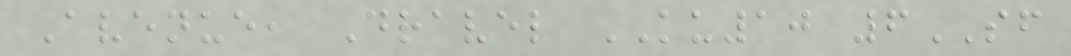Avenue, Dravel KU10 6SF
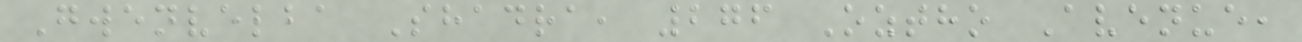Gwenvelba Shadra, 276 Oztho Avenue,
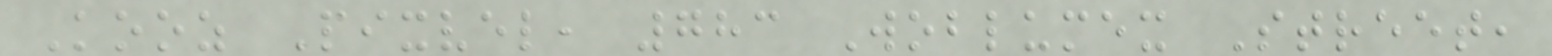Kooz Pixvel, 783 Woblumex Street,
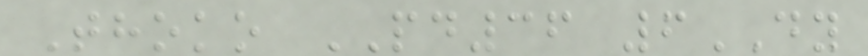Thoko PD36 6DY
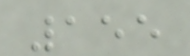155
